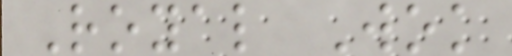Royal Wok
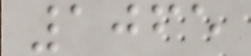1065
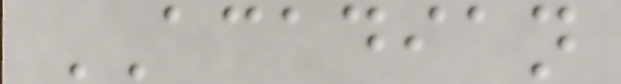ACADIAN
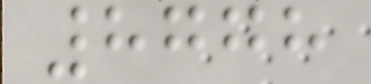8778
